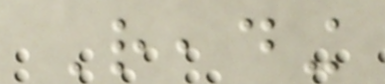Reading
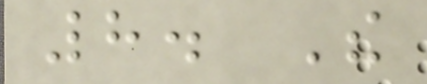8. The
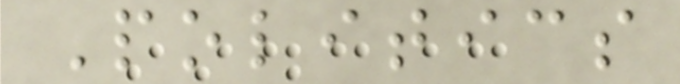Politics
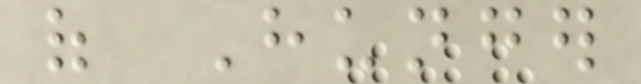of Hunger
